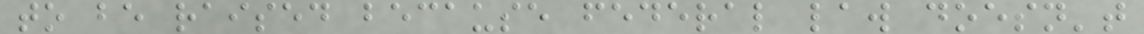to be raised because federal law doesn't
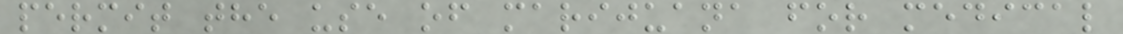permit the use of marijuana for medical
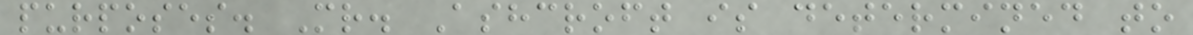purposes. Mr. Ashcroft is determined to
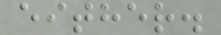either.
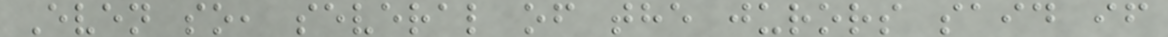Even so, several of the jurors said if
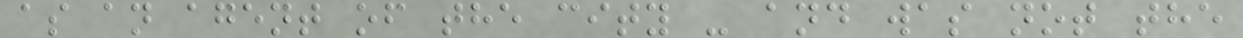as an agent of the city - and was not the
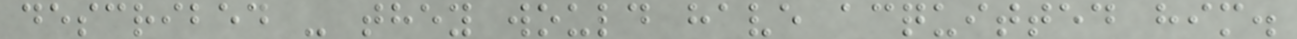described - they would have acquitted him.
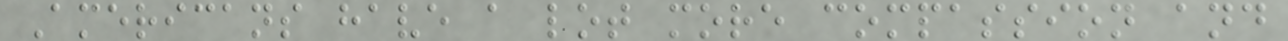Americans have a lot more compassion and
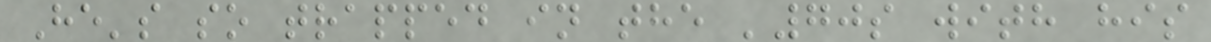He's so trapped in the '70s with his
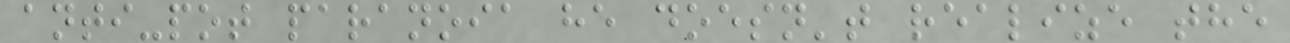anti-pot paranoia he doesn't realize the
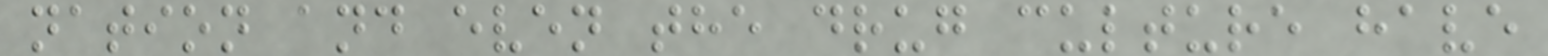nation and even the drug culture have
